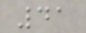41
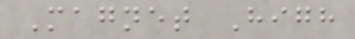Magnet High
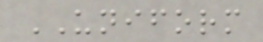UNIFORM
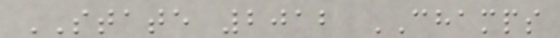STATE 2012 CHAMPS
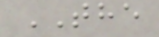THE
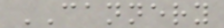CANNERY
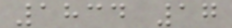1834 17
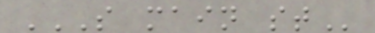S MAIN ST
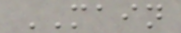MAIN
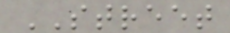STREET
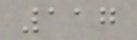117
